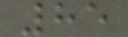85
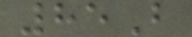85B
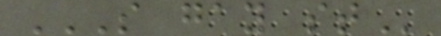S GAY ST
